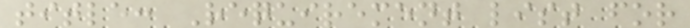title: Requirement list for
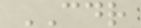CDR
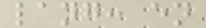lang: en
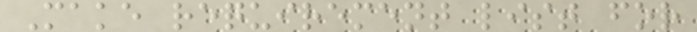Make requirement list for
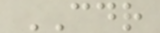CDR
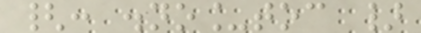{: .no_toc }
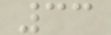33
